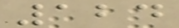124
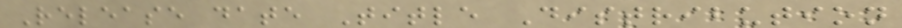Release date Title Distribution
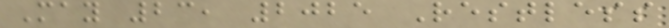May 23, 2025 Restless
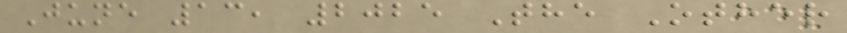June 13, 2025 The Other
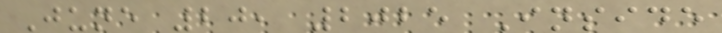June 20, 2025 Inside
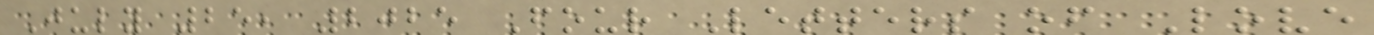July 25, 2025 Four Letters of Love
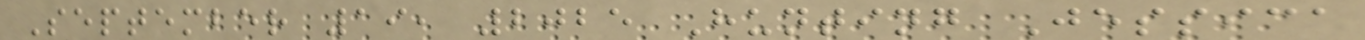September 19, 2025 Hunting Jessica
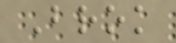Brok
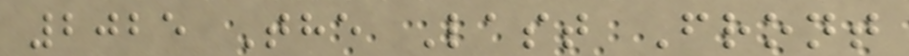2025 The Last Front
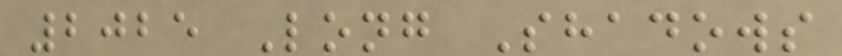2025 Long Shadows
